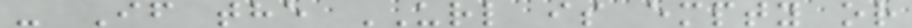- If the URL is empty or
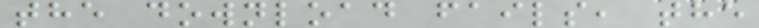the download fails, the
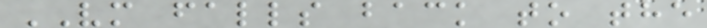VM falls back to the
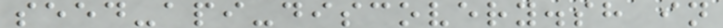seed-api-discovery.sh in
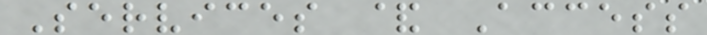Services & Access
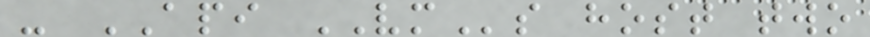- API VMs host two
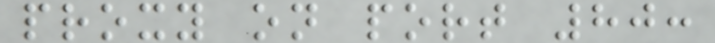proxy on port 80:
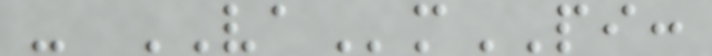- VAmPI:
